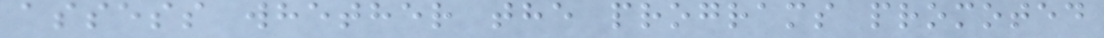assess whether the programs promoted
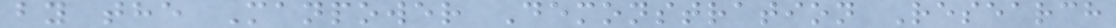by the Manpower Demonstration Research
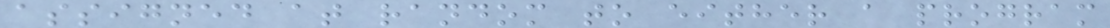assigned at random to either a program
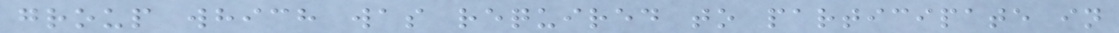group which was required to participate in
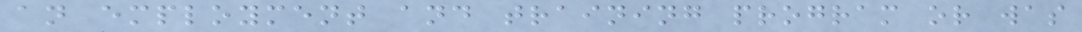an employment and training program or was
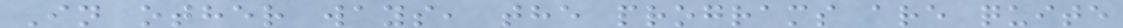In other ways, the programs are quite
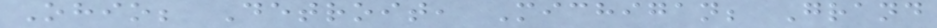Ohio; Detroit, Michigan; Grand
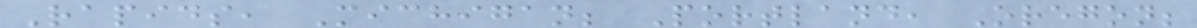Rapids, Michigan; Portland, Oregon;
